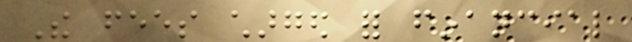The fees charged for financial
